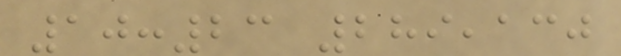10:23 289,130
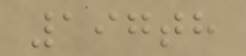197th
